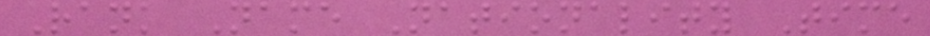Rank Name Nationality Time
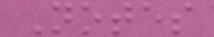Notes
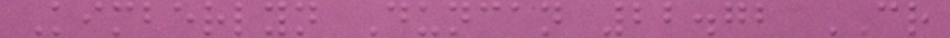Kimberlyn Duncan 22.72 CR
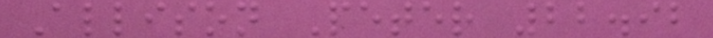Allison Peter 22.92
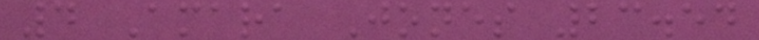4 Amara Jones 23.54
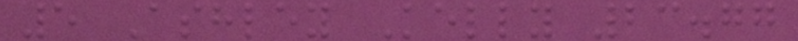5 Ashley Kelly 23.77
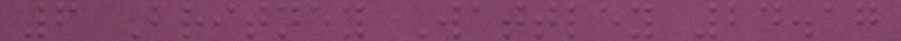6 Britney Wattley 24.17
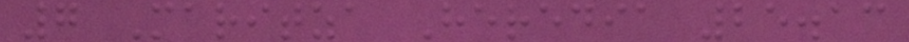7 Maritza Heredia 25.13
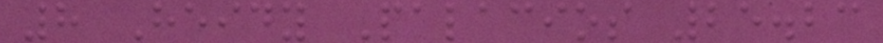8 Heidy Palacios 25.23
